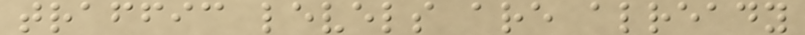traffic levels are already
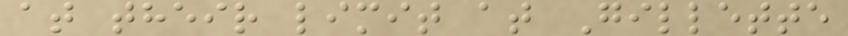at their limit at Gillette
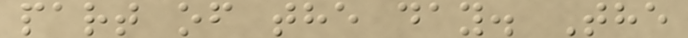part of the day. The
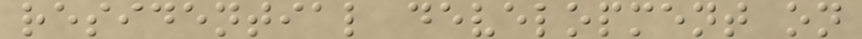residential development on
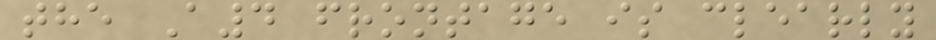the A4 frontage is clearly
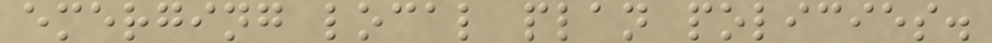emerging local plan policies.
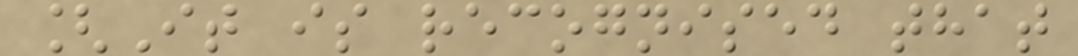[It is recognised that
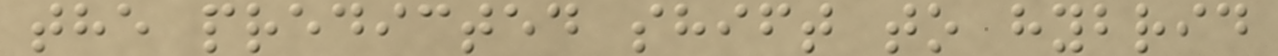the predicted shift to hybrid
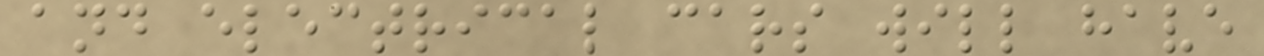and electrical cars will have
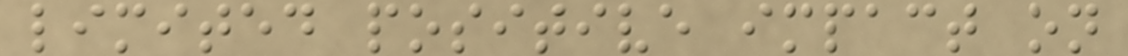limited positive impact on
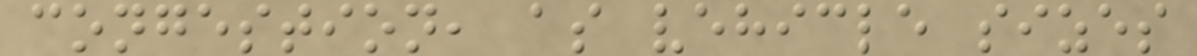congestion, as vehicle sizes
